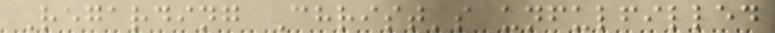Regarding Christ's unfulfilled
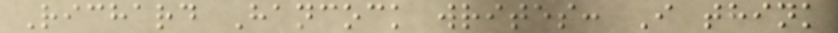Richard Hancock writes: I think
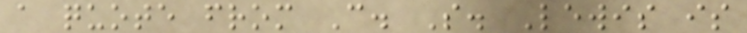a quote from C. S. Lewis is
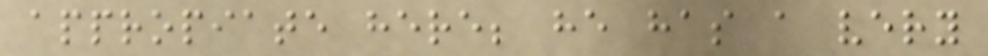appropiate here; he has a very
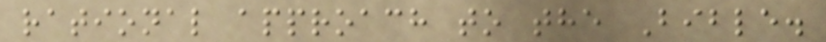rational approach to the Bible.
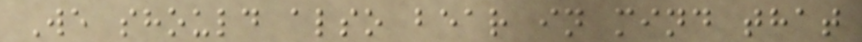We should also bear in mind that
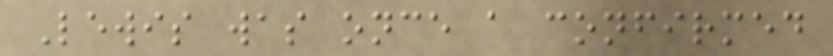Lewis was once a confirmed
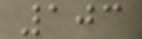103
